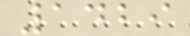1429
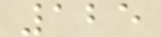125
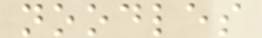noodles
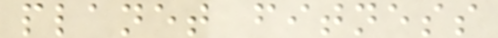planet fitness
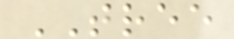TREE
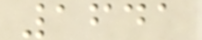1641
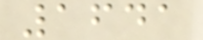1641
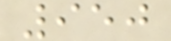950
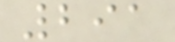291
